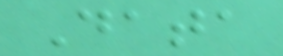Data
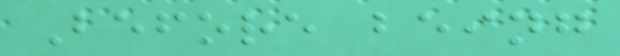Before being
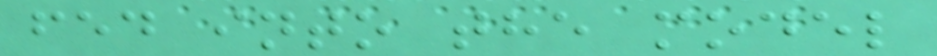fed into the model
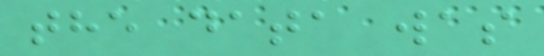the data was
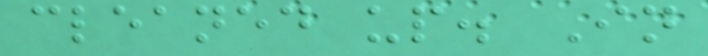cleaned up. In
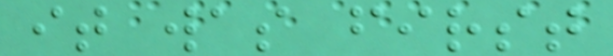it was first
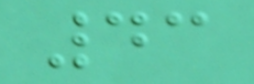43
